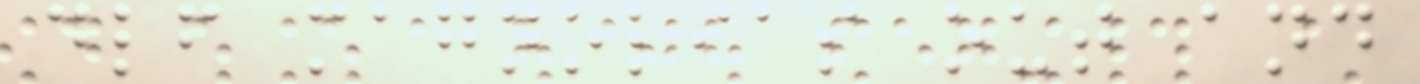dlf magnolias out and
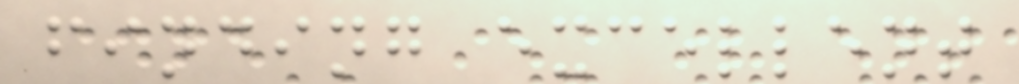finding excellent
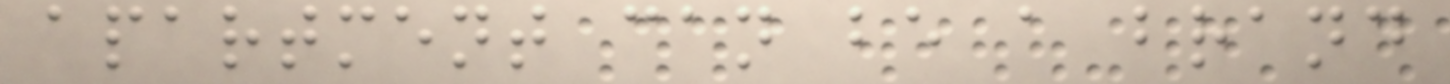apartment can be a brand
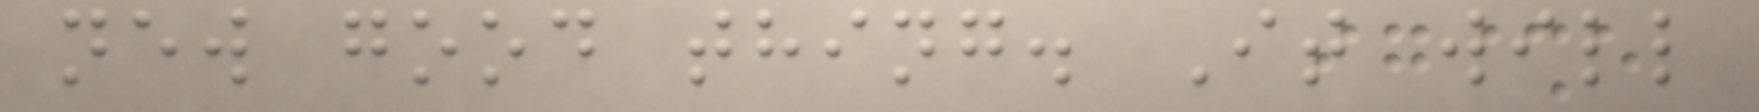new good thing. It will
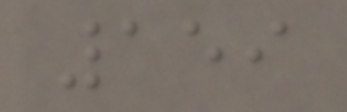159
